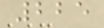225
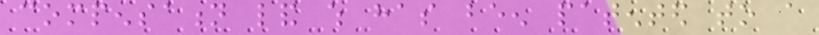compensation land which has been patented to a
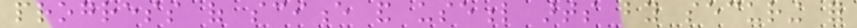progress of science and useful arts by securing for
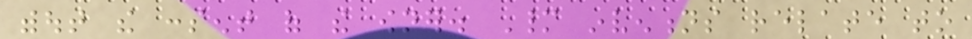without the consent of the owner. Many inventions relate to
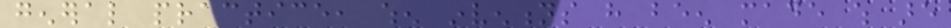general practice, when inventions have been made which are
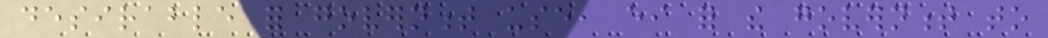desirable for government use, either for the government to
